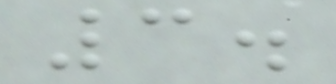3.
